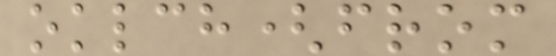oklch(from
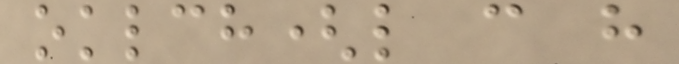oklch(l c h
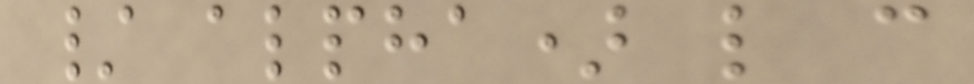/ alpha) l c
